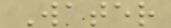Water
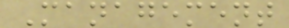Management
